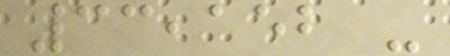33,152 -
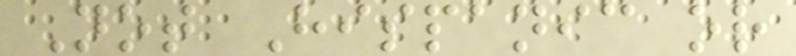Not Hispanic or
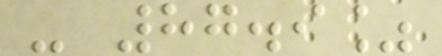- 87.9%
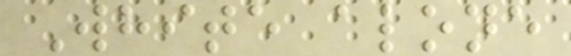White alone
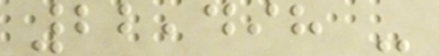22,498 -
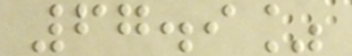67.9%
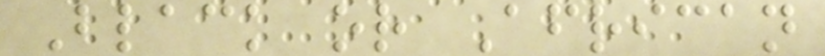Black or African
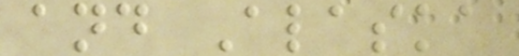and Alaska
